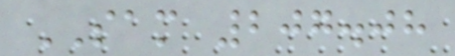SAM 207.08
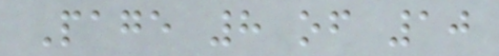Page 8 of 10
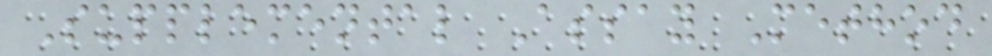Supplemental Assay Method
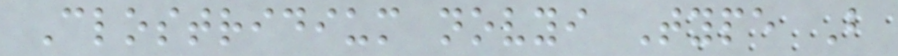Clostridium novyi Type B
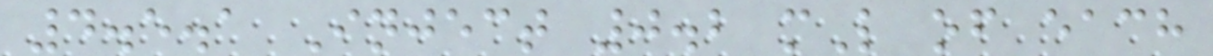4.5.1 Inject 0.2 mL of each
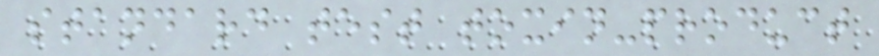standard test toxin-product
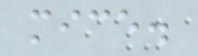mice.
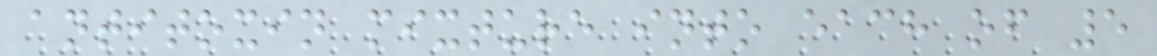antitoxin mixture into each of 5
